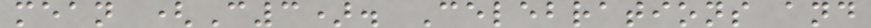mean (C3). Celebrations and
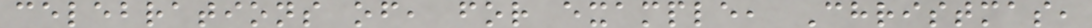celebrations of, for example, Christmas,
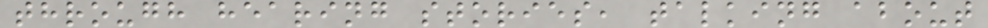through hearing stories, talking about
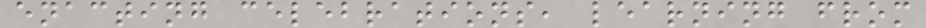enacting celebrations, learning from
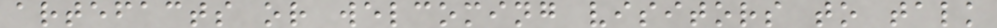artefacts or welcoming visitors to talk
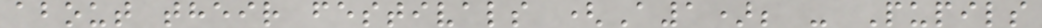about their festivals (A1); - Pupils
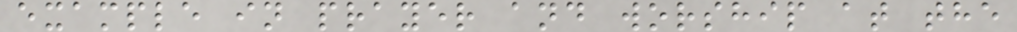example in prayer and worship at the
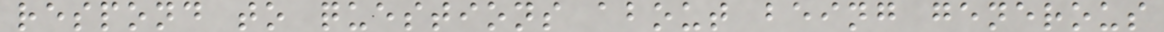respond to questions about being generous
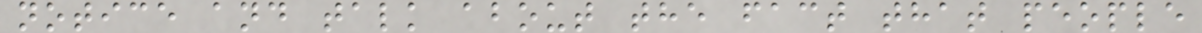notice and talk about the fact that people
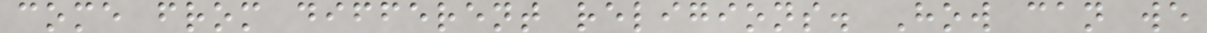come from different religions. How can we
